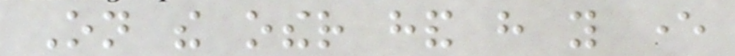On the other hand have you ever
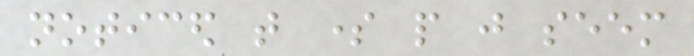noticed that some people just seem
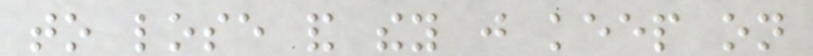to lose and they just keep on
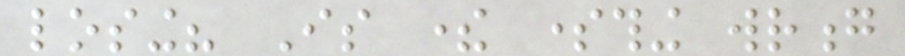losing? Is there something wrong
